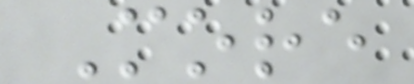More
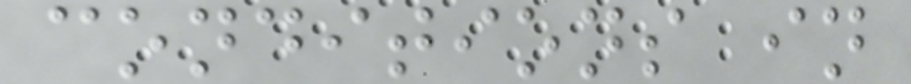conditions in
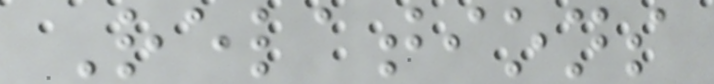Relations
